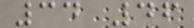34 46
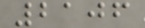2106
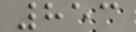853
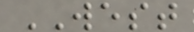WEST
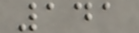141
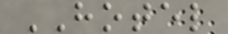HOTEL
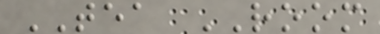TEA ROOM
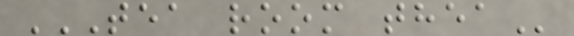TEA ROOM THEA
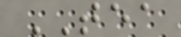TEA
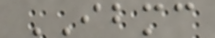IBMC
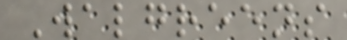Walgreens
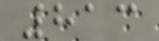813
